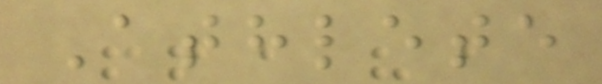Athlete
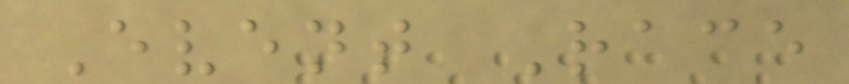Event Race
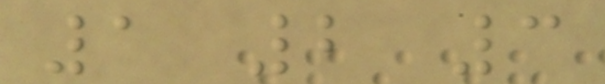1 2 3
